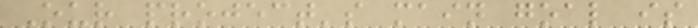Our project's main goal is
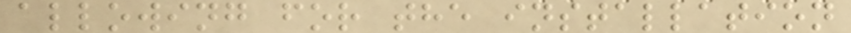allowing for the installation
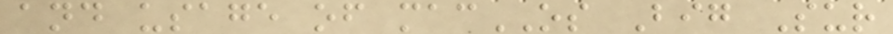and usage of macOS Big Sur
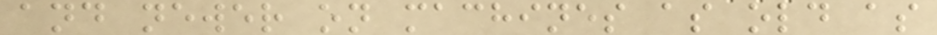and newer on machines as old as
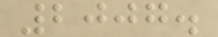2007.
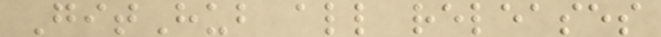GitHub all releases
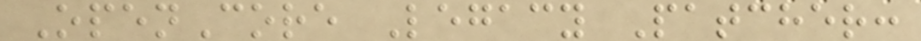OpenCore Legacy Patcher:
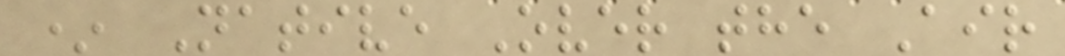* Native Over the Air
